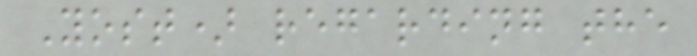Yost) regarding the
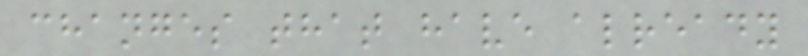changes that have already
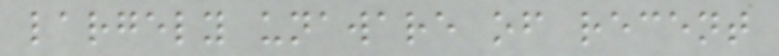largely unaware of recent
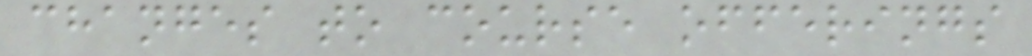changes to course offerings
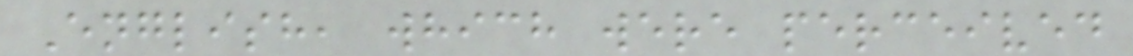English, which were perceived
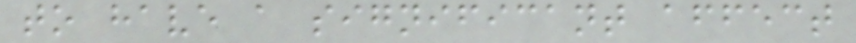to have a significant affect
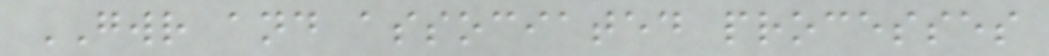GWR and associated processes
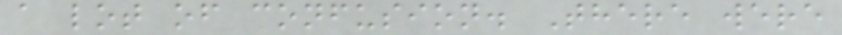a lot of confusion. There were
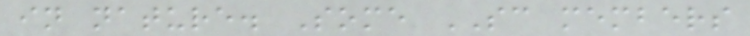in nature. Some SC members
